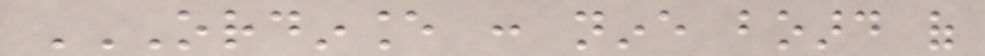ORDINANCE : NINE BOARD OF
